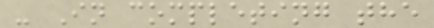- In completing the
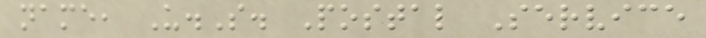name, U.S. Postal Service
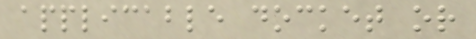applicable docket or
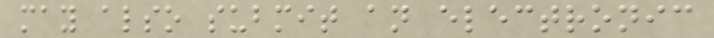may also submit an electronic
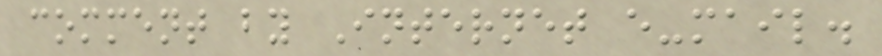comment by Internet e-mail.
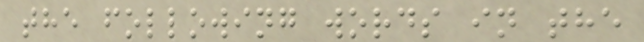the following words in the
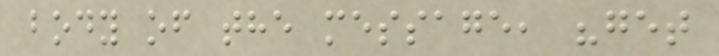body of the message, "get
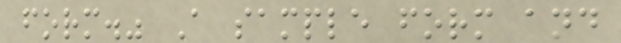form." A sample form and
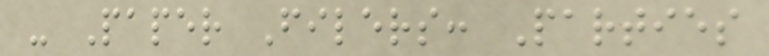- Paper Filers: Parties
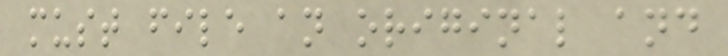must file an original and
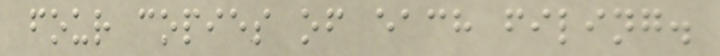four copies of each filing.
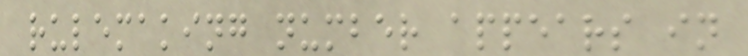rulemaking number appears in
